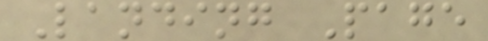Landing Page
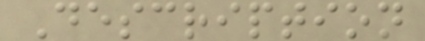Description
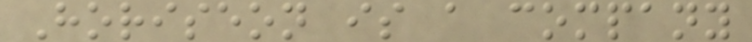Horiseon is a company
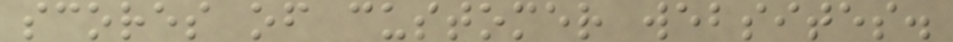scores of customer websites.
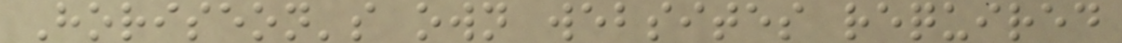Horiseon's own websites required
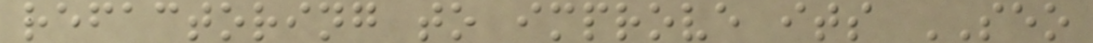refactoring to improve its SEO
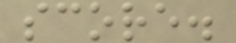score.
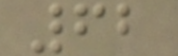62
